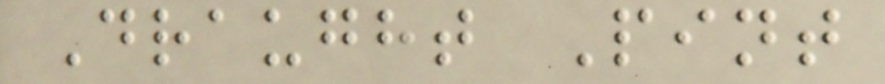Draught Pint
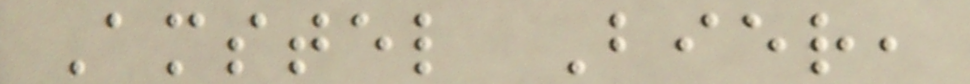Amstel Bier,
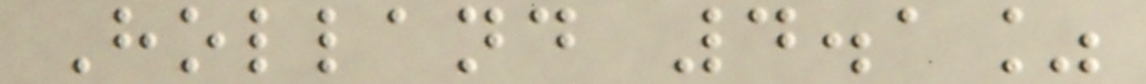Holland 4.1%
